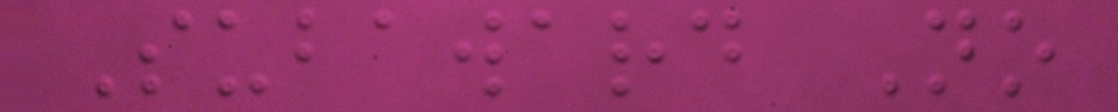Subaward No
